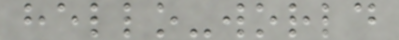hello-world
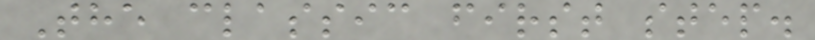The classic first step.
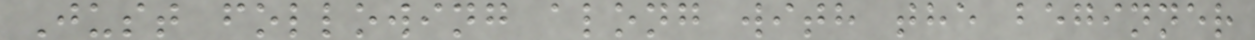Just following along with the beginner
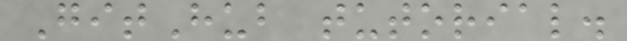GitHub tutorial.
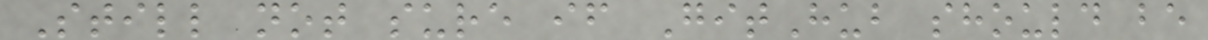Still not sure if GitHub should be
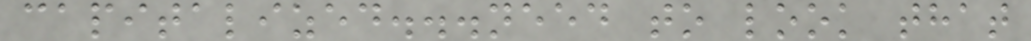capitalized...need to look that
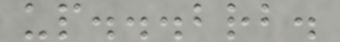up...brb.
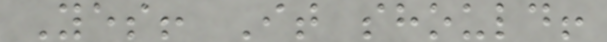Yes! It should!
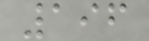196
